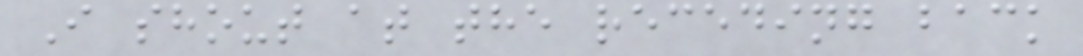I shout at the receding back
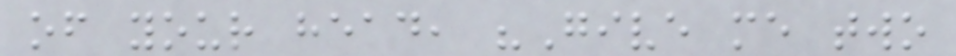of your head, "Give me two
